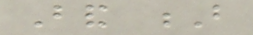Band B
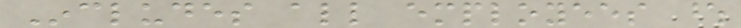Includes all employees whose
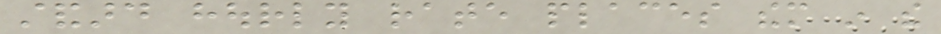standard hourly rate places them in the
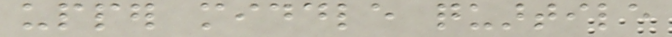upper middle quartile
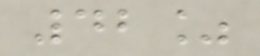42%
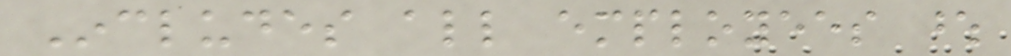Includes all employees whose
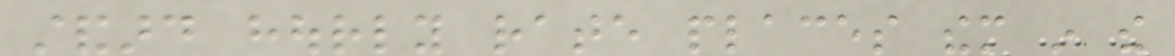standard hourly rate places them in the
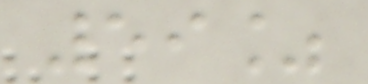59%
